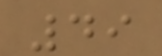49
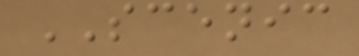SCENIC
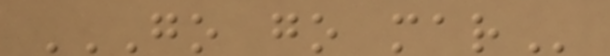GO GO MAR
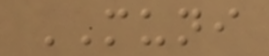MUNI
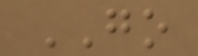GO
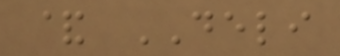& DELI
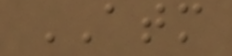ATM
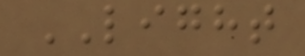LIGHT
